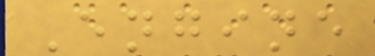Engine
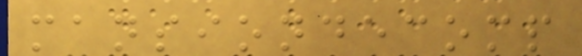mansiondecomp
